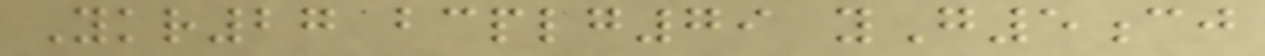Ykr27 bcplg79 yG5cj
